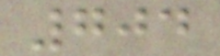704
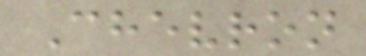Chevron
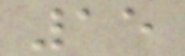15
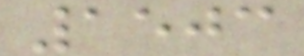1503
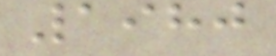1980
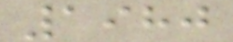1980
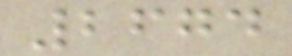2674
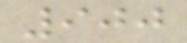900
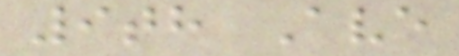9th Ave
